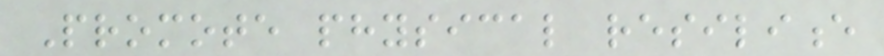Promote physical resilience
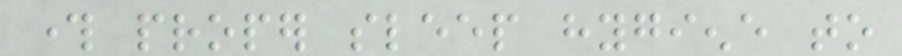through proper sleep hygiene to
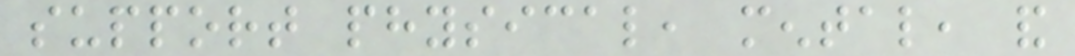support physical, mental, and
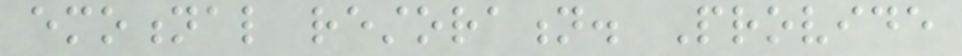emotional restoration. Provide
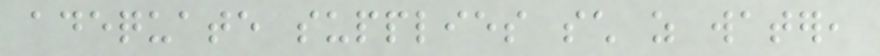adequate supplies such as water,
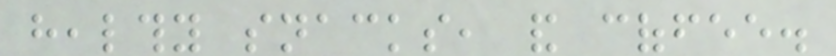healthy snacks, and coffee.
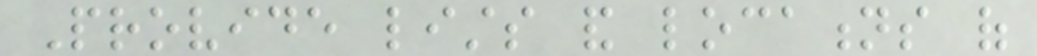Provide lists and locations of
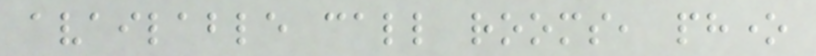available call rooms, phone
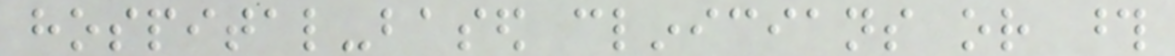hospital-based clinicians or those
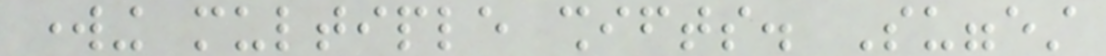working multiple shifts. Suggest
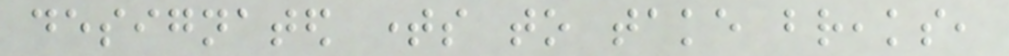designated times to take breaks,
